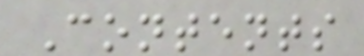Contents
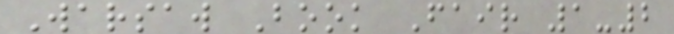Warsaw Book Fair 1-2
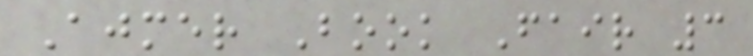Ajmer Book Fair 3
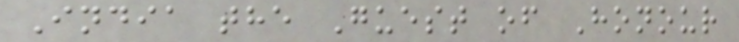India the Guest of Honour
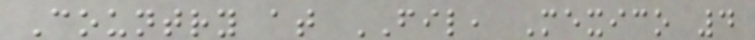Country at FIL, Mexico 4
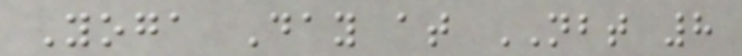Yoga Day at NBT 8
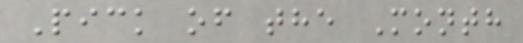Pick of the Month
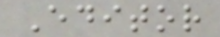Editor
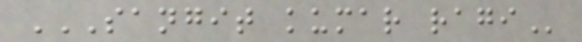SANGIT KUMAR RAGI
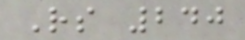Rs 240
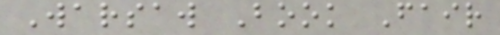Warsaw Book Fair
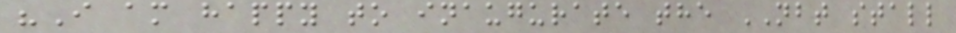"I am happy to inaugurate the NBT stall
